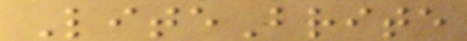LiteBrite
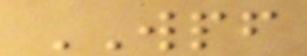WPF
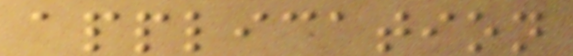application
